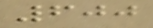600
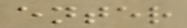enter
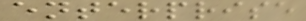enterprise
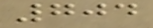704
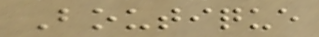Boutique
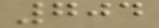704
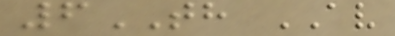6TH AV
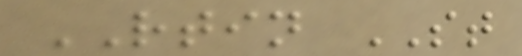RTIN ST
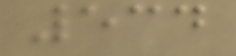534
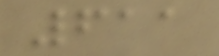611
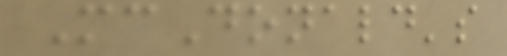McDonald's
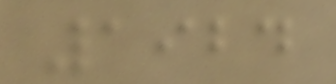1924
